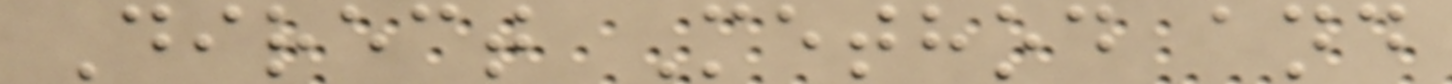Direct Method and
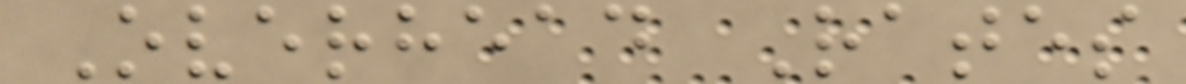Overhead Rates
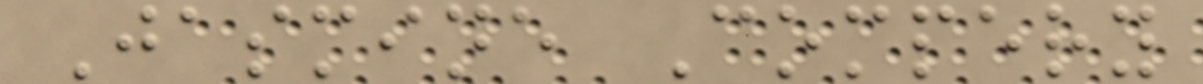Jasmine Compery
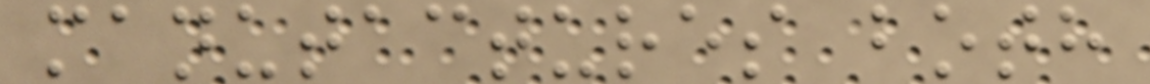manutactures both
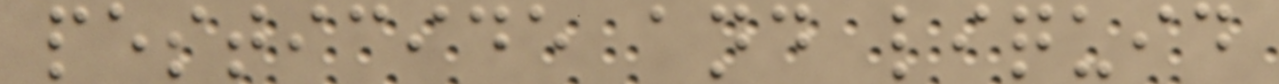pesticide and liquid
